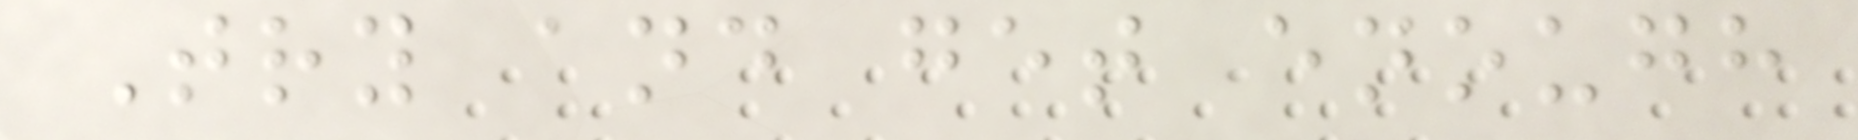Try and get enough
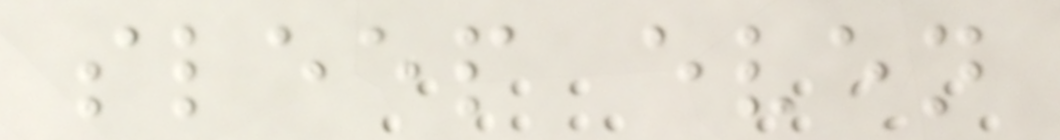sleep even
